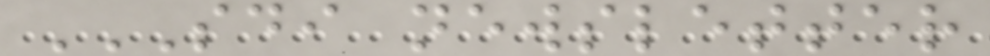SDI NEWSLETTER
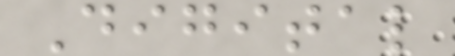Digital
